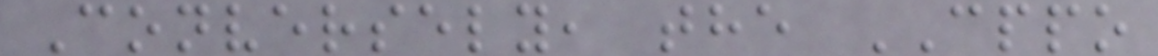Conversely, the CPPO
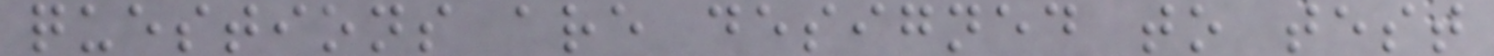questions are designed to test
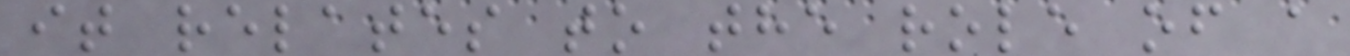it relates to the role of a
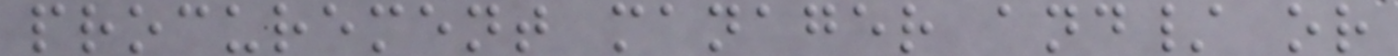procurement manager and/ or
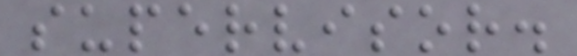supervisor.
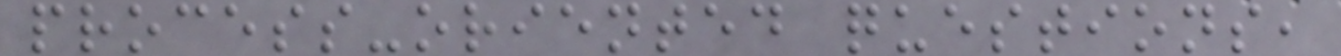process-oriented questions,
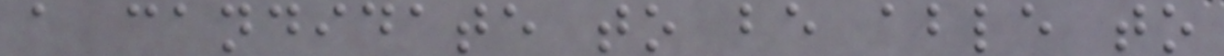a candidate to be able to
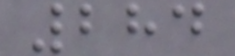284
